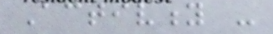Activity -
